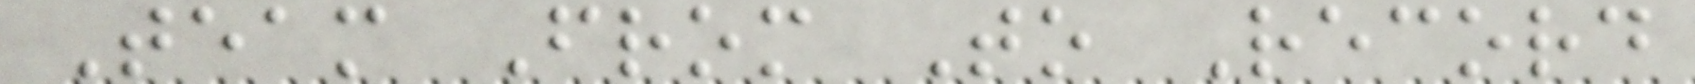Team From To Record
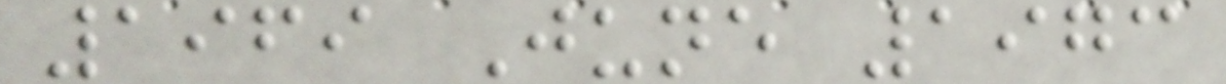1969 June 1973
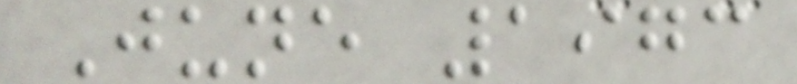June 1973
